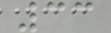33
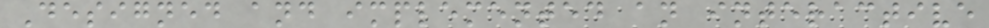Designed and implemented an interactive
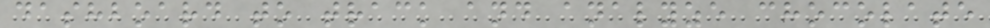dashboard to track and analyze chocolate
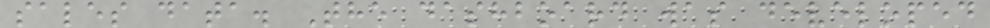sales data. The dashboard was developed
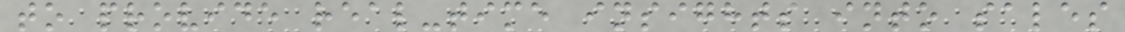to provide real-time insights into sales
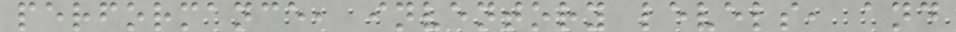performance, inventory levels, and
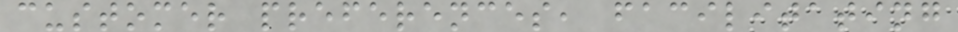customer preferences, facilitating
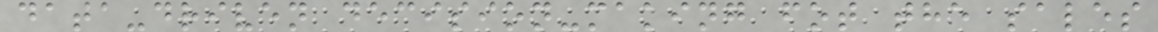data-driven decision-making fot the sales
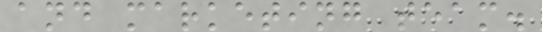and marketing team.
